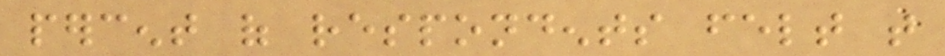percent of respondents felt that
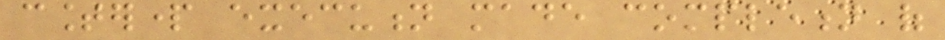counterpart execution made completion of
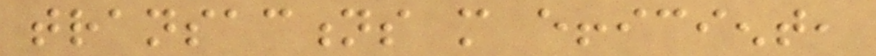transactions more efficient,
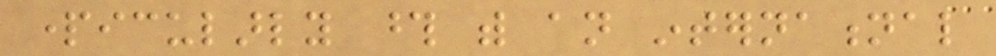particularly those with an international
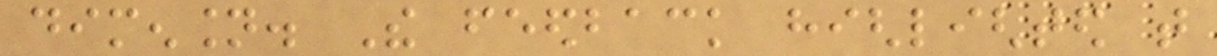dimension. The feedback highlighted that
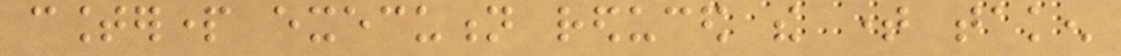counterpart execution reduced the time taken
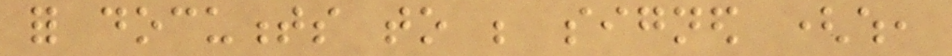for documents to be signed (which,
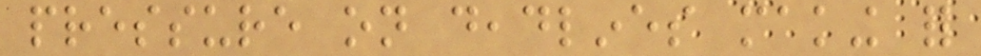pressure on deadlines making for
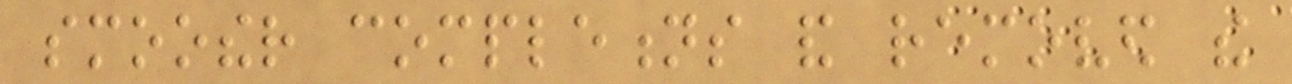smoother completions and removed the
